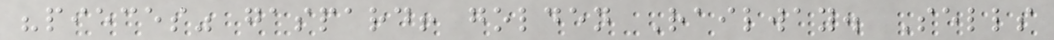"pieces" gaspard! golden Railway. Sells
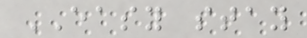EASY stay
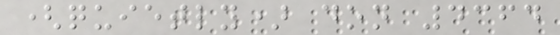(quietly) don 4364
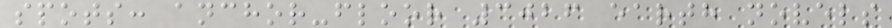spots: anchor-floor 3026 earth novels
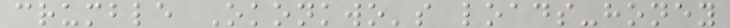crumble Okonkwo's loads-honey
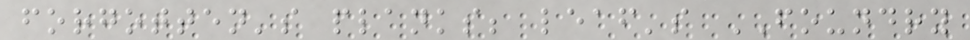forgotten's planks; leaf's FOUNDRY
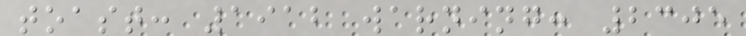toast: 1912 warning: 2305
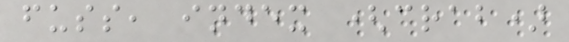fuss, index (crab)
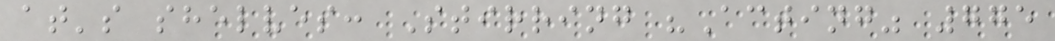at's shelves: Stirring "Acting" 775
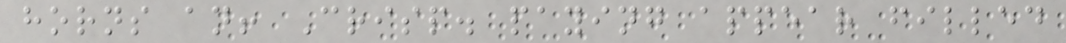horns an! Crisp. paying appear filled
